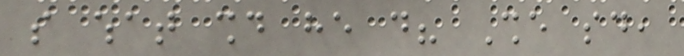so what should he do? She said,
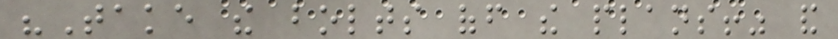"Take the bolts off the plans!" and
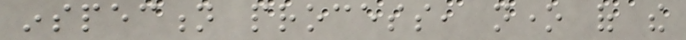inspection process, none of the
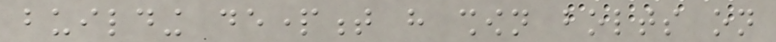building department have shown bolts on
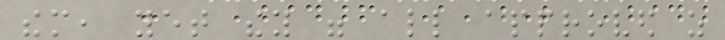them, yet they were all approved as
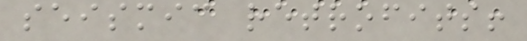seismic retrofits!
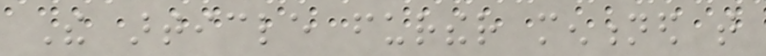The article further mentioned that
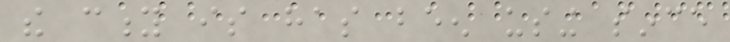the city is has been using since
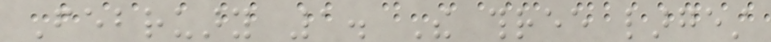February 1. The three largest
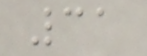31
